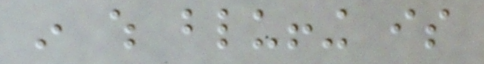in which bluffing is
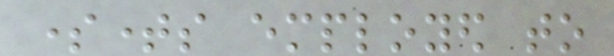sometimes employed to
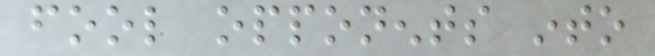fool opponents into
